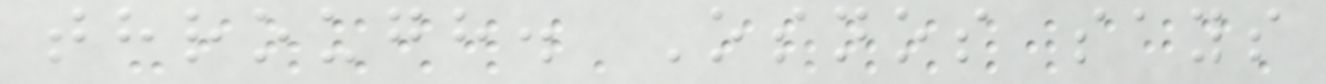through. Osnos says
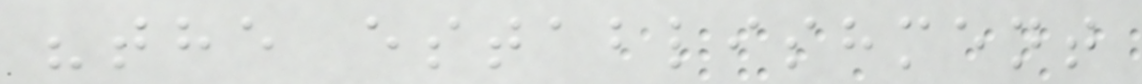"the establishment
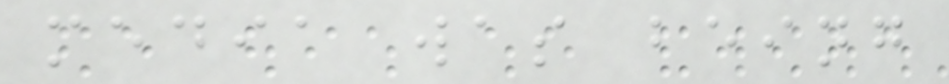media was being
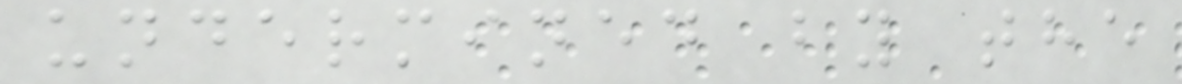undermined by the
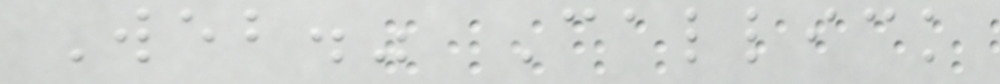Web." Callick
